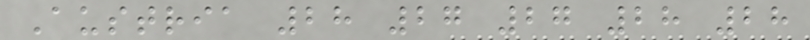Austria 28 27 27 28 28
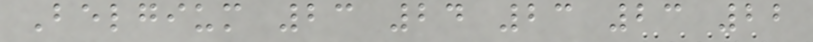Belgium 23 24 23 23 22
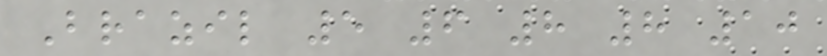Brazil 5 6 8 8 10
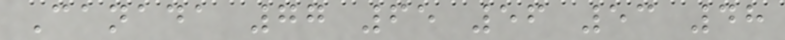Canada 77 65 56 53 48
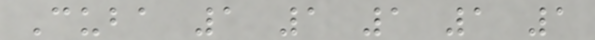Cuba 1 1 1 1 1
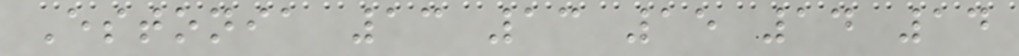Estonia 13 13 15 14 14
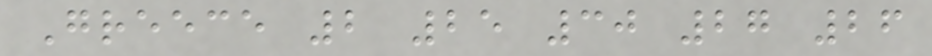Greece 2 25 30 27 26
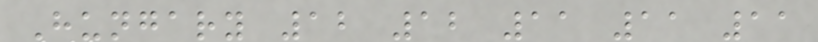Hungary 12 12 11 11 11
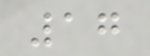17
